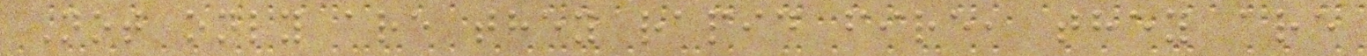Not only are they rapid fire, they are
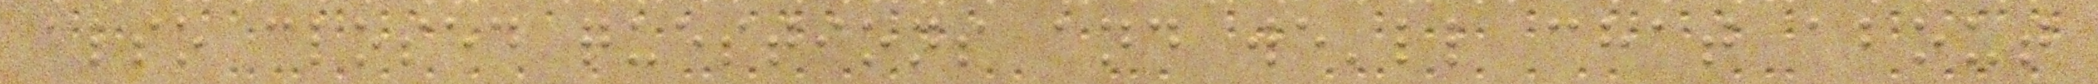also closed questions and we'll chat about
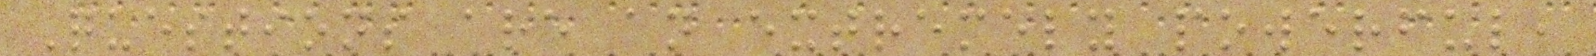Questions are an extremely powerful,
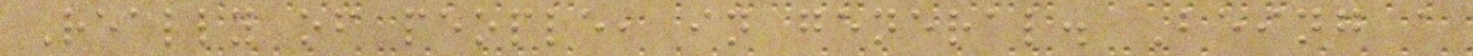Really of people, in general. Being a
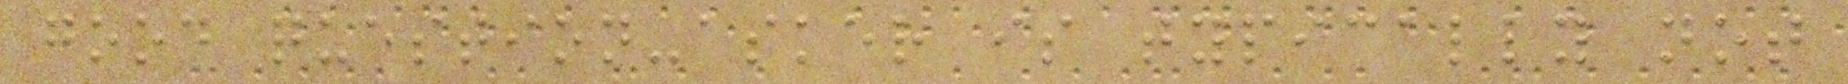good question-asker is typically not
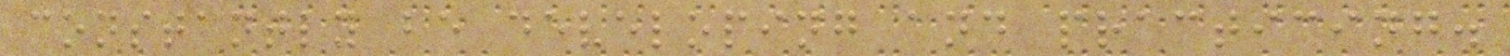constantly be developing and practicing.
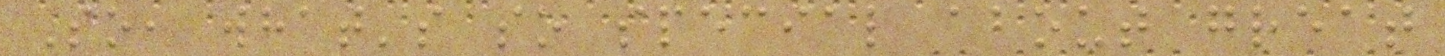So, what's so special about great
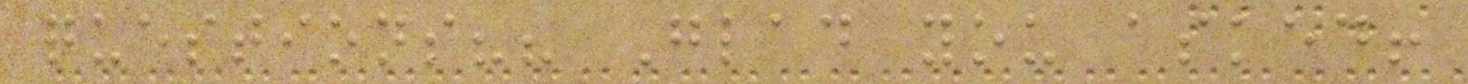questions?? Glad you asked!
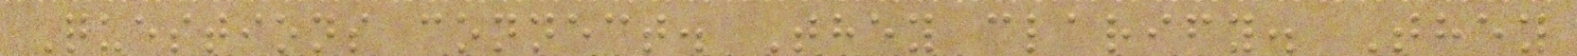Questions connect. They clarify. They
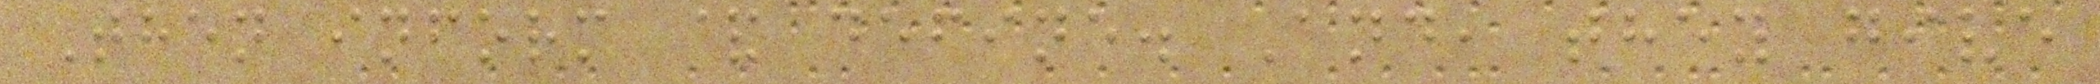Then inform & define. And, they give
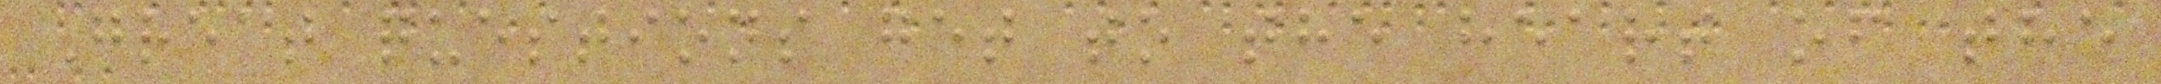Great questions get to the heart of the
